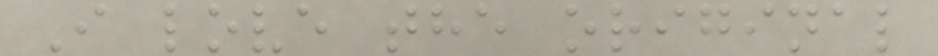I love the original
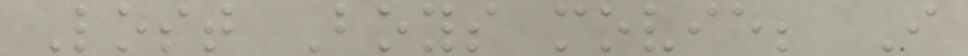Lost Boys movie; I
